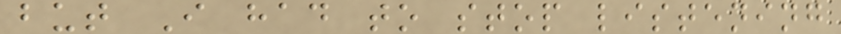but I had to stop listening
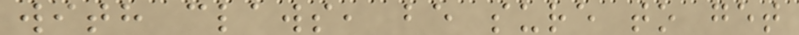with claws, be sure to get
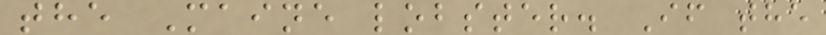the Maine lobster. If the
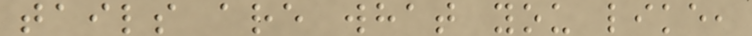tails are what you like,
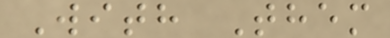With Them
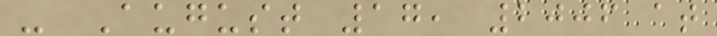- August 17, 2006 at
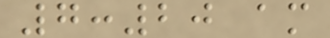7:20 am
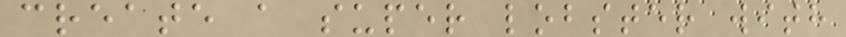create a super lobster with
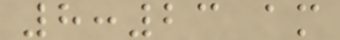8:23 am
